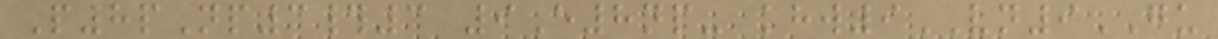P8pNp3#3 9E8np- khw9VN9GU
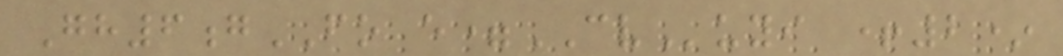Gh6gFO e=CVuyi +2*
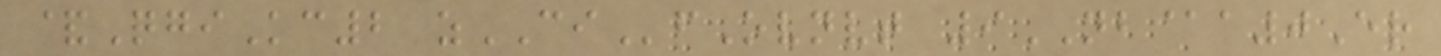&QgiKc2 zCIfOvnvt 9NB@a0Er
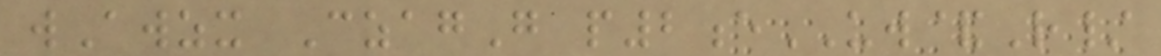wAwzx CzagG p2eUW&R/
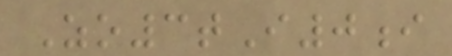Zo3tI0i
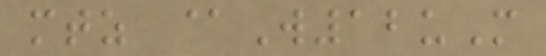mtz @W12uM
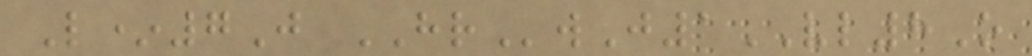L*7J HRwJ1VL8O
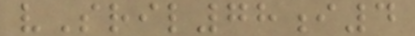vSril78i4
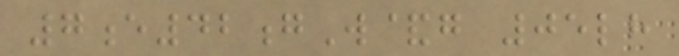7e42gW&g 05lh
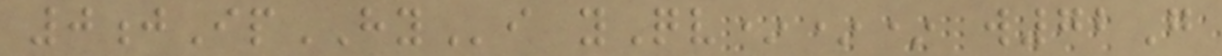0jIpHYi yQv*** w72G
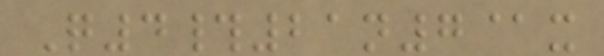Q4#21n7@x
